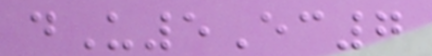dU5Ec7
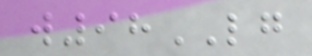w98LG
